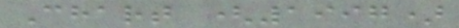Chart (1997)
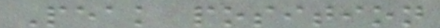Peak position
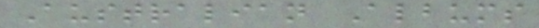Australian Albums
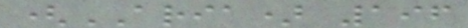(ARIA) 196
